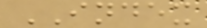INDEX
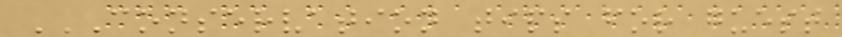CONSERVATION TIPS FOR GUEST
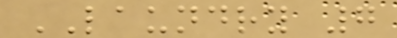LAUNDRY 7
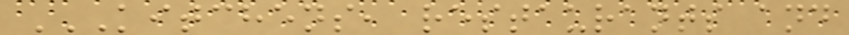KITCHENS, RESTAURANTS AND
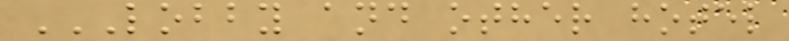LOBBY AND OTHER HOTEL
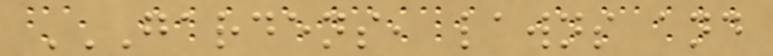GARDENS, LAWNS AND
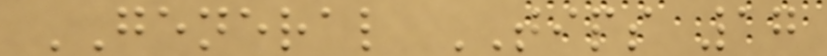GENERAL TIPS 17
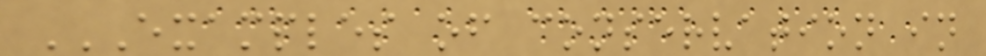EXAMPLES OF CONSERVATION IN
